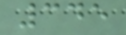345
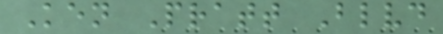Ken Pratt Blvd
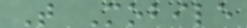T Mobile
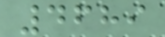4689
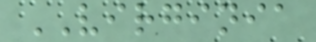VIRGINIA
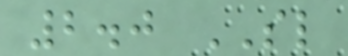2.0 SL
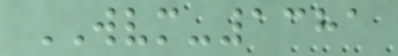WVM-1381
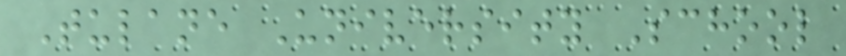Tulane University School
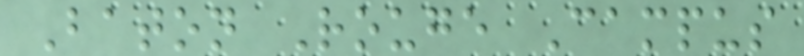Baton Rouge Campus
